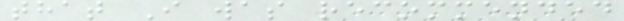that I was recommended
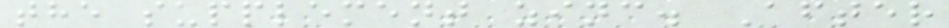the supplement zinc. After
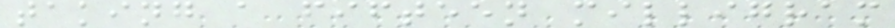taking a fifteen milligram
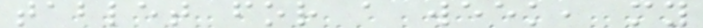tablet for a week, my
